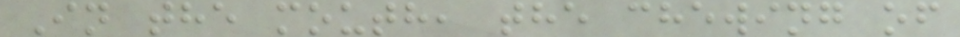In the mouth, the chewing of
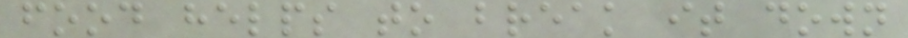food helps to break it down
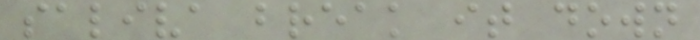saliva break it down
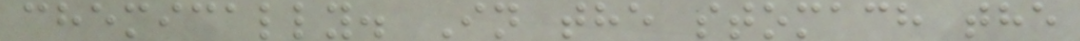chemically. In the stomach the
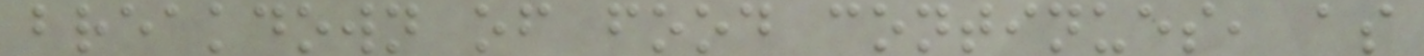breakdown of food continues, as
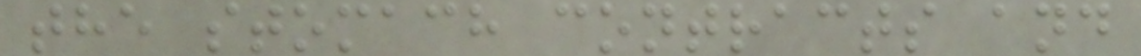the stomach contracts and
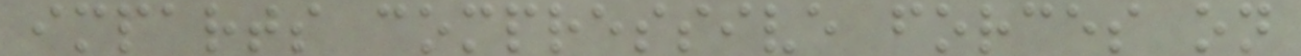imparts compressive forces on
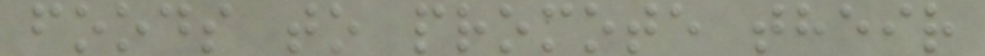foods to promote their
